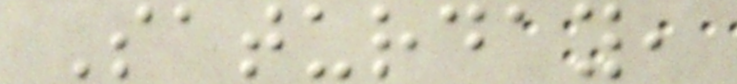Saturday,
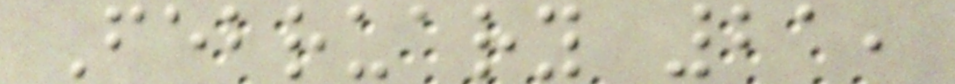February 21,
